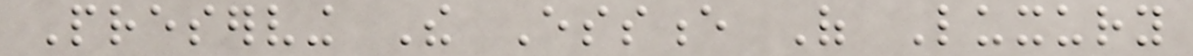Preserving The Essence Of Luxury
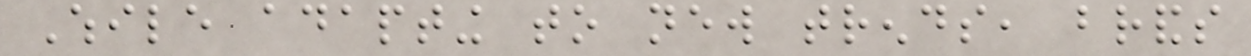While adapting to new trends, brands
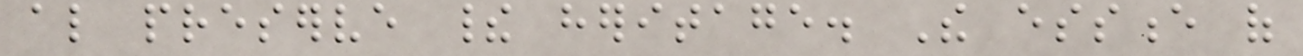also preserve their heritage. The essence of
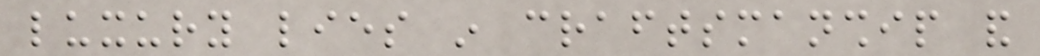luxury lies in craftsmanship and
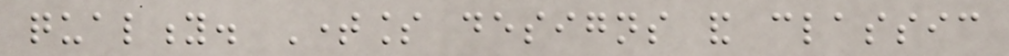quality. Timeless designs and classic
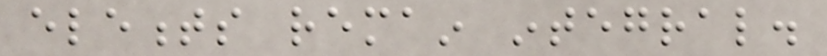elements remain integral.
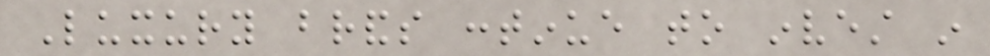Luxury brands continue to invest in
